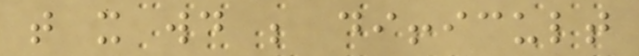that it would be difficult
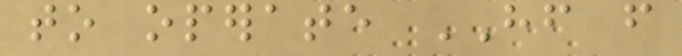to operate HF from
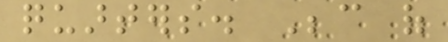quarters. Because of
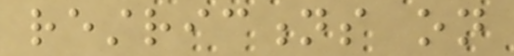restrictions on
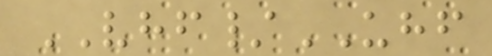VHF/UHF
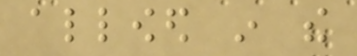allowed in the
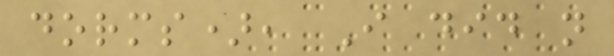dorms), I did not
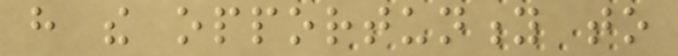have the opportunity to
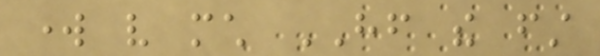work very much HF the first
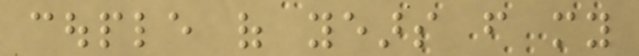couple of years from my
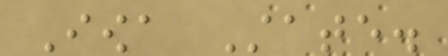Iowa State.
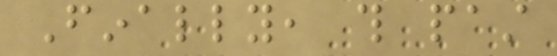Finally, this past
